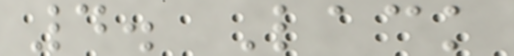4. Lack
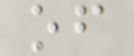of
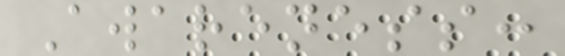Awareness:
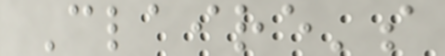Claire's
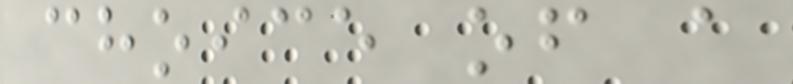choice of a
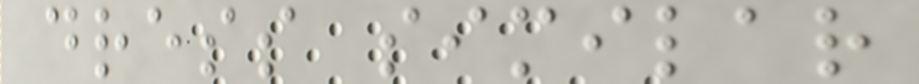dress similar
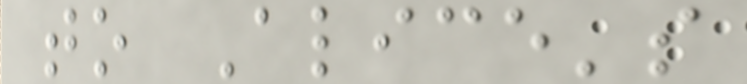to Alice's
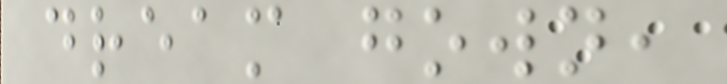dream gown,
